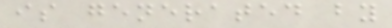is generated by
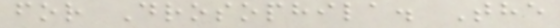for Drosophila. The
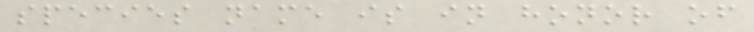species name is in honor of
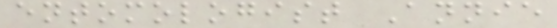entomologist Annie
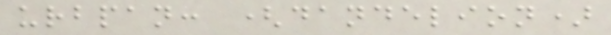urbpan: (dandelion)
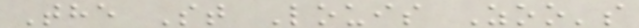The St Louis Zoo's
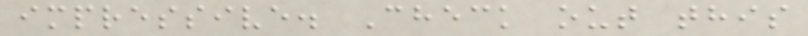impressive. Check out this
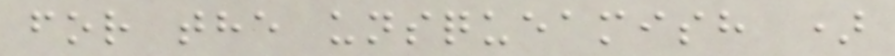for the unsqueamish )
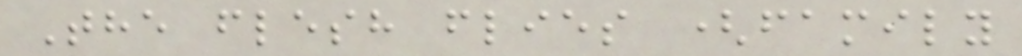The flesh flies (family
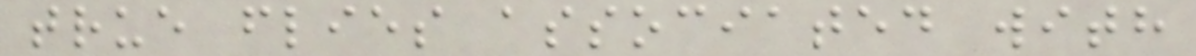true flies associated with
